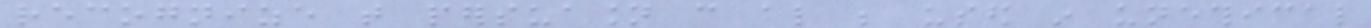recognize that persuasion can also be used in unethical
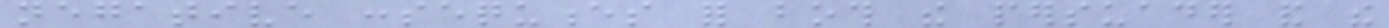negative consequences for both the persuader and the
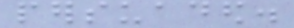persuaded.
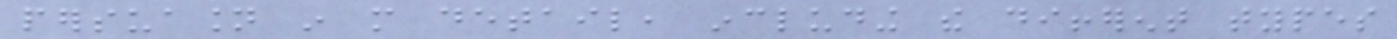persuasion in more detail, including the different types
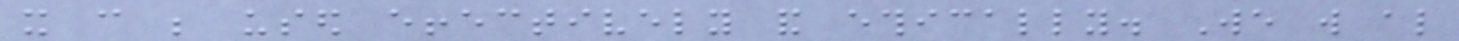it can be used effectively and ethically. We will also
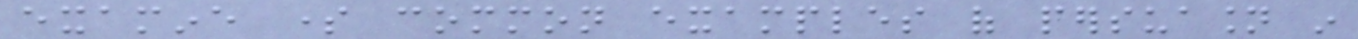examine some common examples of persuasion in
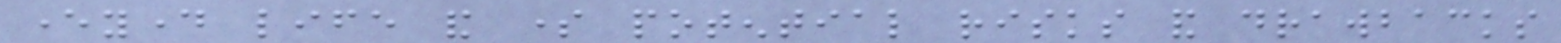everyday life and some potential risks and drawbacks
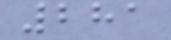281
